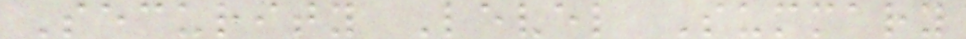Security Level Summary
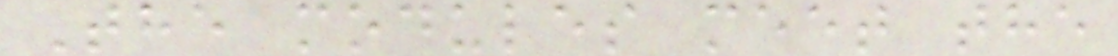The modules meet the
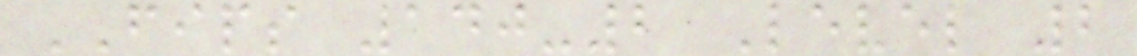FIPS 140-2 Level 2
